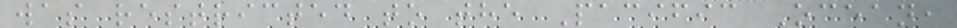was restricted to the Pacific Ocean,
